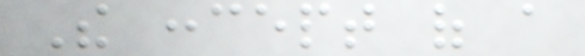The concept of a
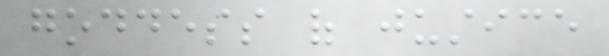goddess of justice
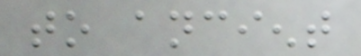to ancient
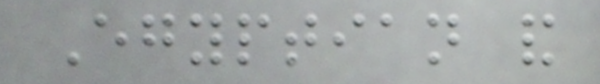Egyptian and
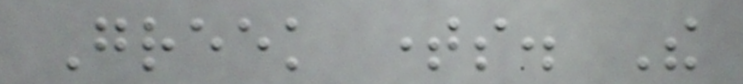Greek times. The
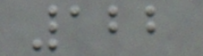122
